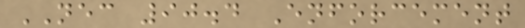NEC 90.4 Enforcement
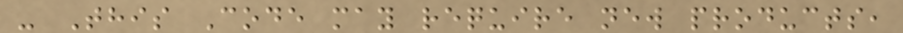- This Code may require new products,
